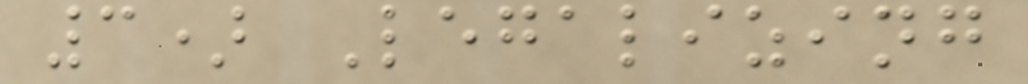3) Legalizing
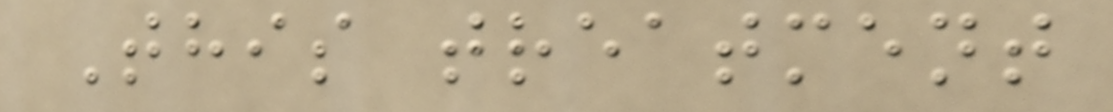This treatment
